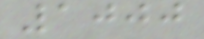1000
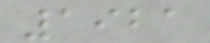1921
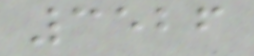3526
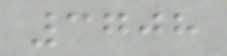3708
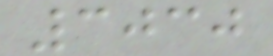3030
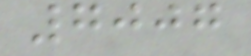7007
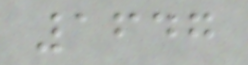1647
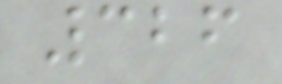326
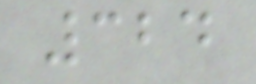324
